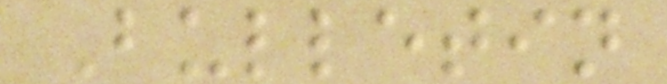Bulletin
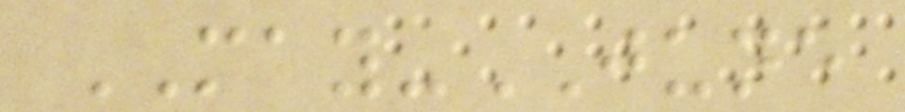MAY-JUNE
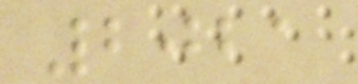2021
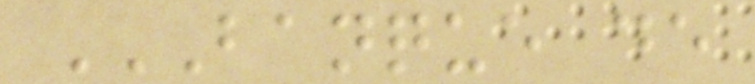BANQUE DE
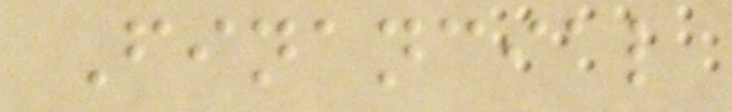Financial
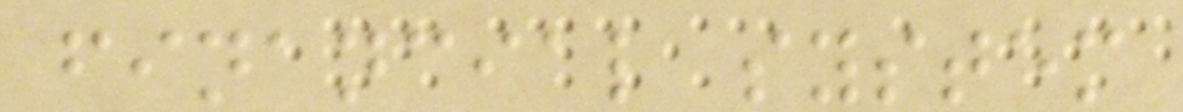financial system
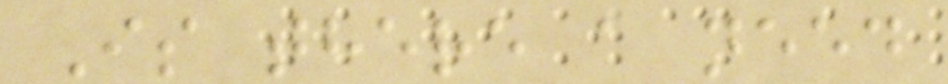Is there a need
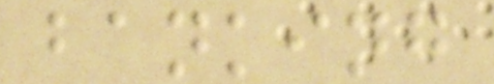banking
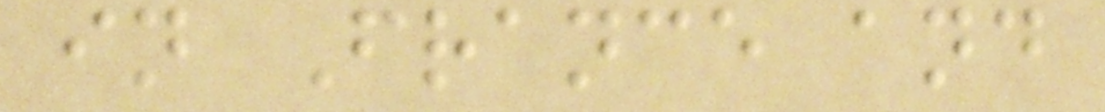in France and
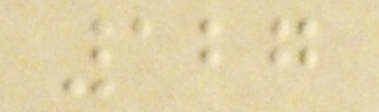127
